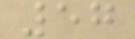57
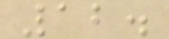12.
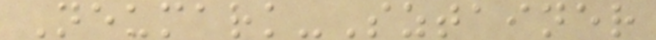Neumark-Sztainer
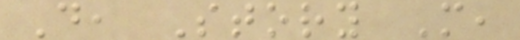D, Story M,
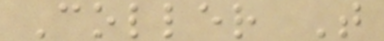Coller T
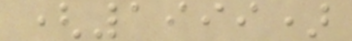(1999)
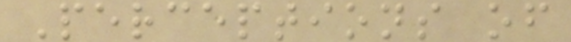Perceptions of
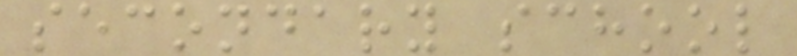secondary school
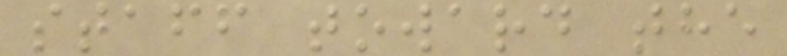staff toward the
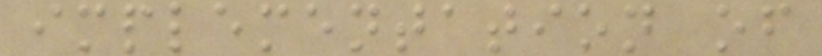implementation of
